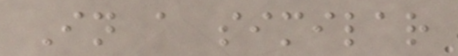In a similar
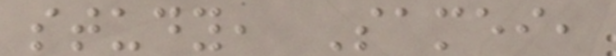study, Samei,
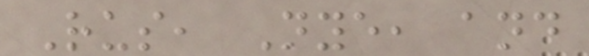Rus, Nye, and
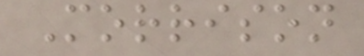Morrison
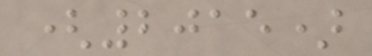(2015)
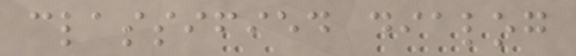classified dialog
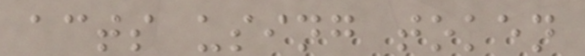acts using token
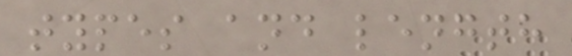types and length
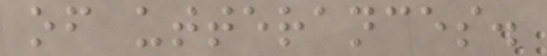of utterances.
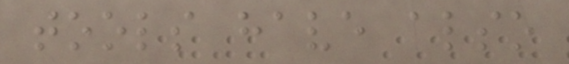tools have also
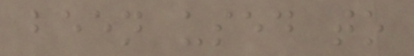been used to
